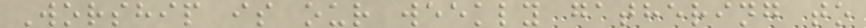Worship is our weekly gathering to
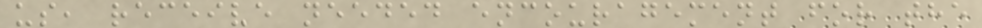us, receive needed encouragement for the
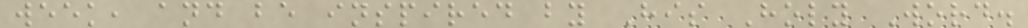week, and be inspired by His Holy Word.
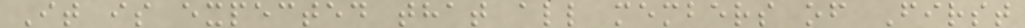It is expected that all members of First
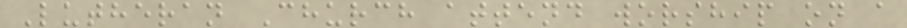Lutheran Church attend worship on a
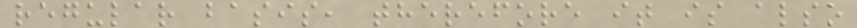regular basis, therefore it is also
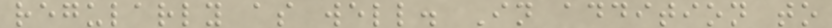regularly as well. In addition to
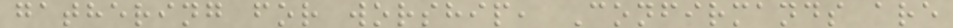gathering for worship, Confirmands are
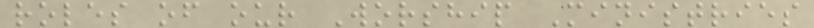roles of our Worship Ministries
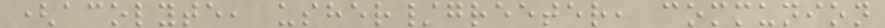(acolyte, usher/greeter, communion
